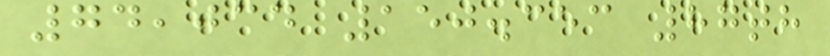74,034 150.353 87th
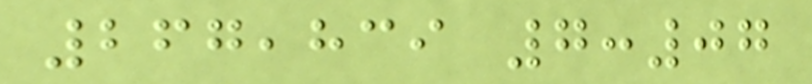267,839 7:07
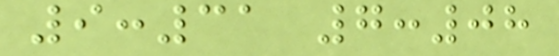9:31 7:08
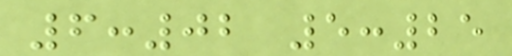6:02 5:25
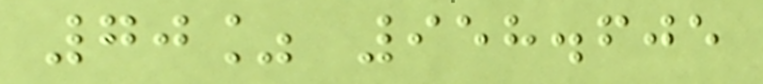70% 958.605
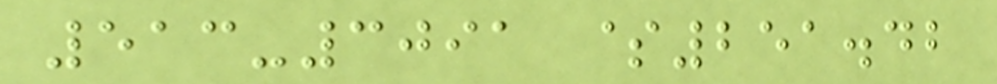513-3091 $251.42
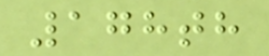178th
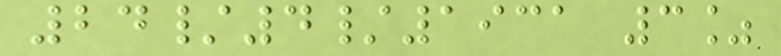24/4/1931 3%
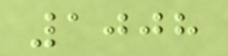1008
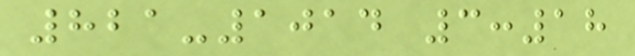821-1014 3:18
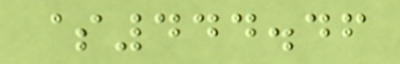$444.46
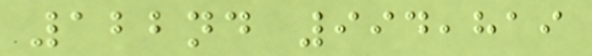122nd 994,819
